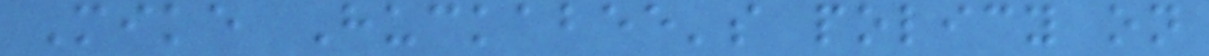Mike Huckabee's policy on
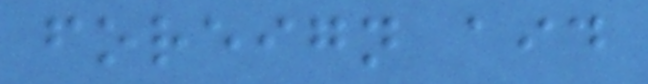foreign aid
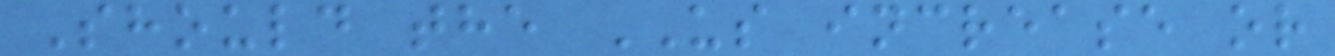Should the US increase or
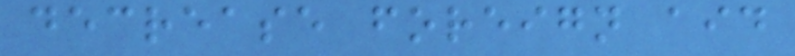decrease foreign aid
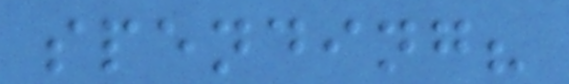spending?
